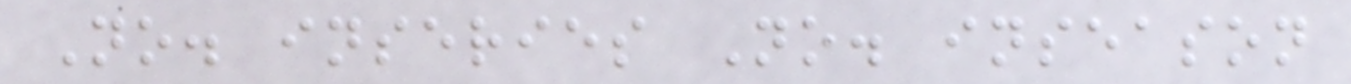No. inseries No. inseason
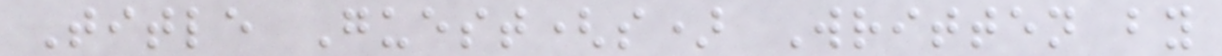Title Guest(s) Written by
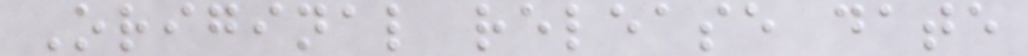Original release date
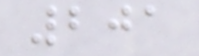201
